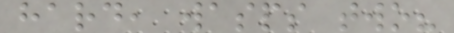hard, wasps two?
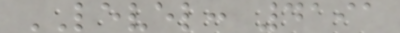LEVEL: 4191
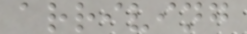arriving
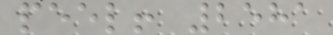peel! 2581
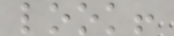look!
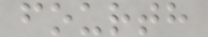fourth
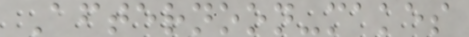Afternoon-makes
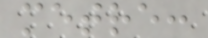metre:
